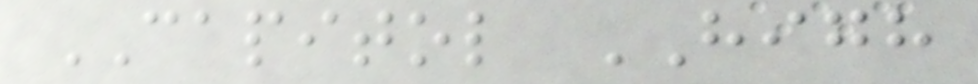CAPITOL HIGH
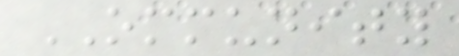OMMUNITY
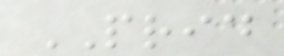PRID
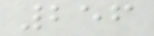256
